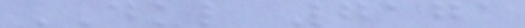DKL 7171
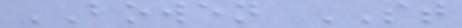BOWEN ST
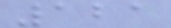121
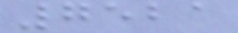7521
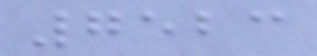7523
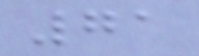71
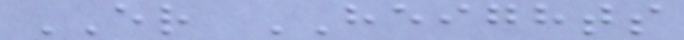ER HEIGHTS
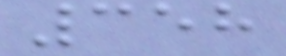358
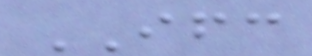IFC
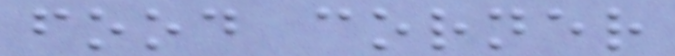food corner
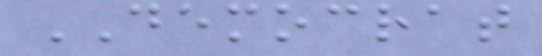DEMOCRAT
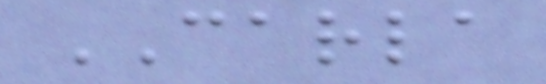CARLA
